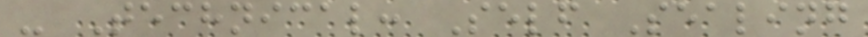- Technical: Self Sealing
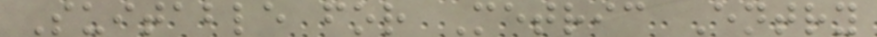Suitable for Metric Entry
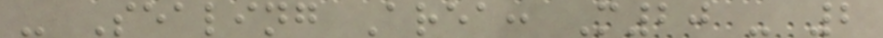- Sealing Area: M20 - 2
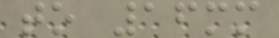to 16mm
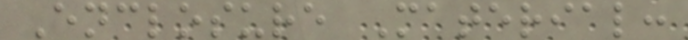Enclosure Material:
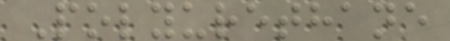Polyurethane
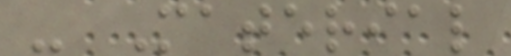- Material
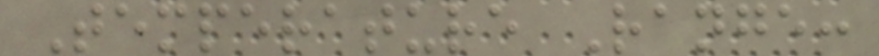Temperature Range:
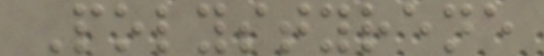Polystyrene
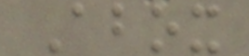Abox
